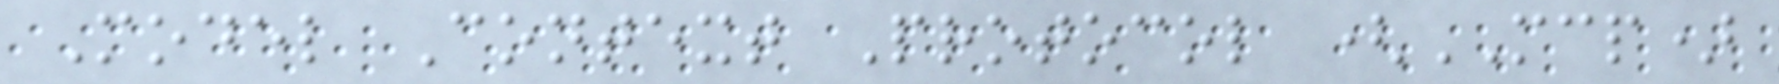Model Context Protocol (MCP)
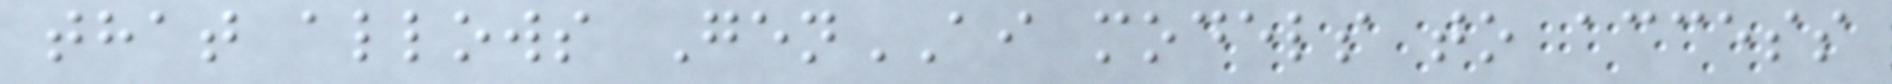that allows GenAI models to access
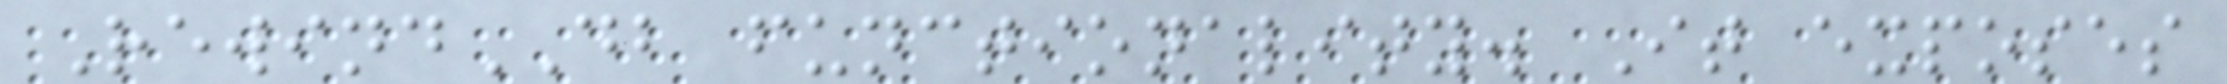RewindDB functionality. It exposes
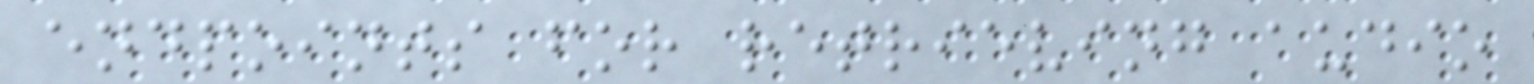endpoints for retrieving audio
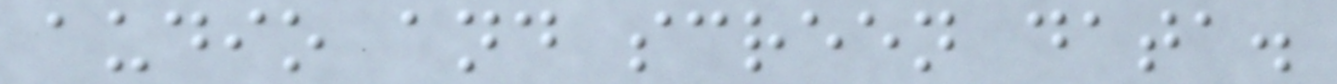audio and screen data.
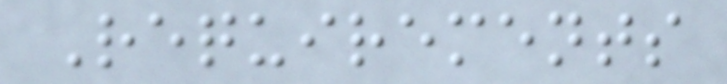Requirements
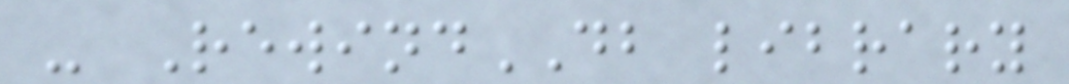- RewindDB library
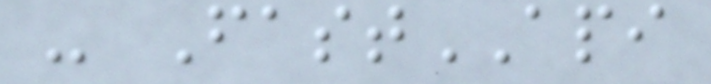- FastAPI
